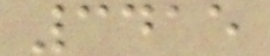3415
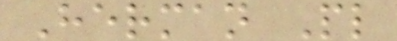Herman Pl
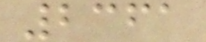2361
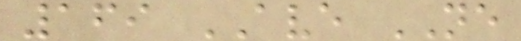169 AVE NE
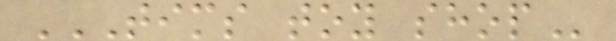TIMS TOY SHOP
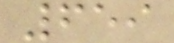659
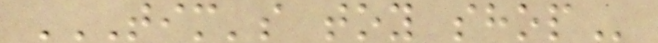TIM'S TOY SHOP
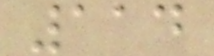114
